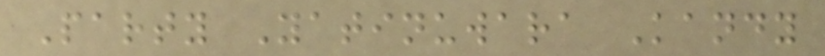Party Yatinuwara Kandy
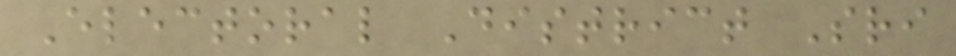Electoral District Sri
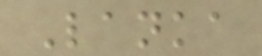Lanka
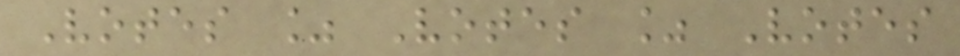Votes % Votes % Votes
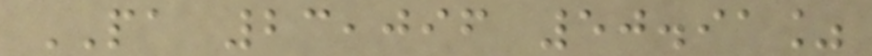PA 23,096 50.91%
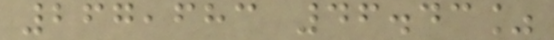267,683 46.43%
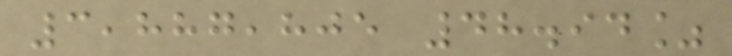3,887,805 48.94%
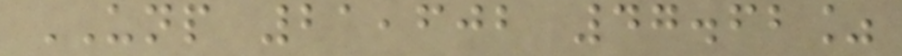UNP 21,602 47.62%
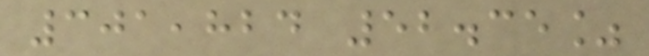301,824 52.35%
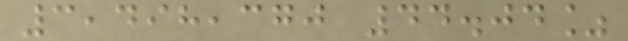3,498,370 44.04%
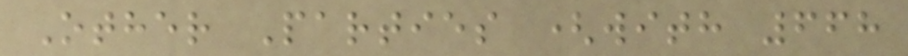Other Parties (with 668
